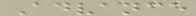Advance
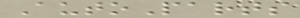AutoParts
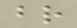br
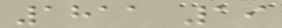1811 19
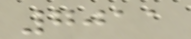7011
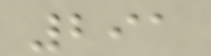291
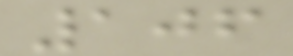106
